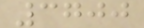3700
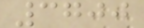3700
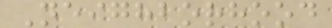Neighborhood
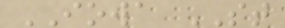IOWA ST
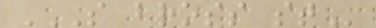S BROSS ST
